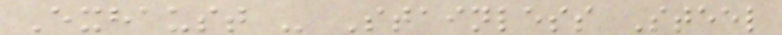Exhaust - Stainless Steel
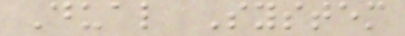Dual System
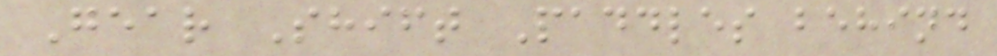Gear Shift Paddles behind
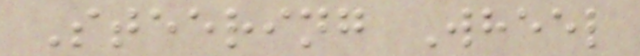Steering Wheel
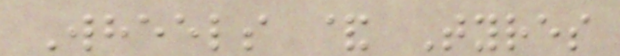Wheels & Tyres
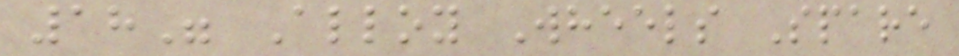18" Alloy Wheels Spare
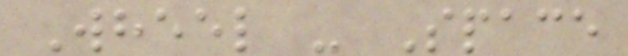Wheel - Space
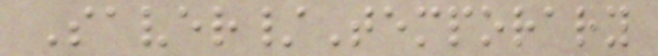Saver/Temporary
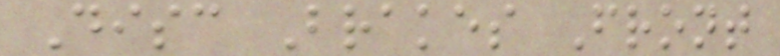Disc Brakes Front
